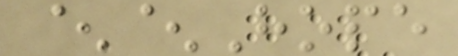^^Hope
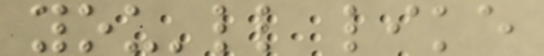you'll like
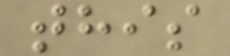this
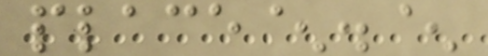place^.^
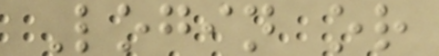Login or
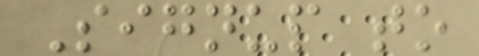Signup to
